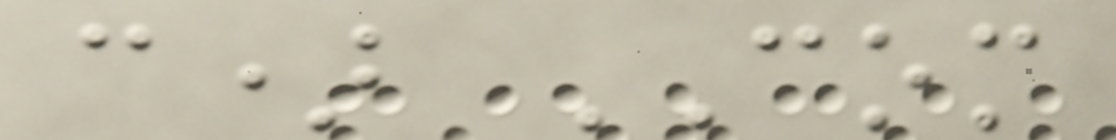c) COM
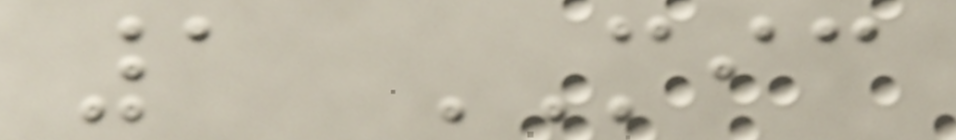1 MIC
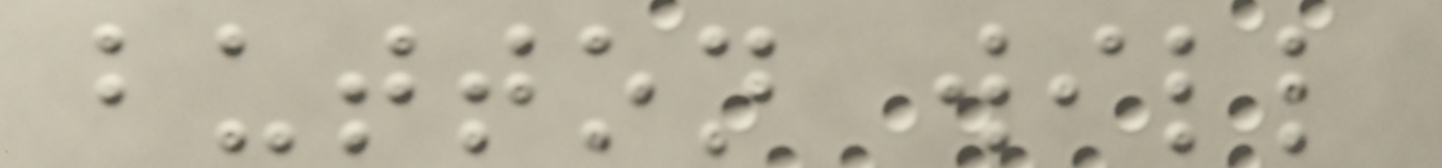button will
